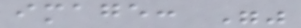image: ""
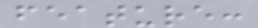feature:
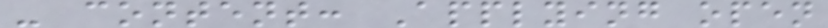- content: Applying open
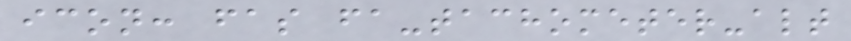icon: fas fa-tachometer-alt
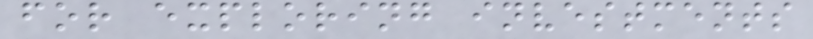for exploring investments
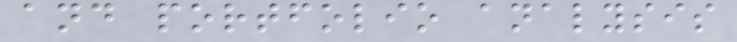and portfolio analysis
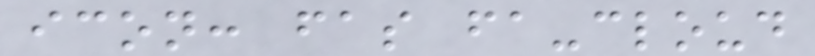icon: fas fa-cloud
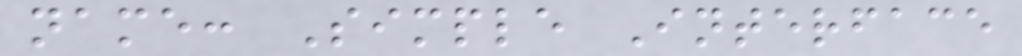name: Simple Interface
